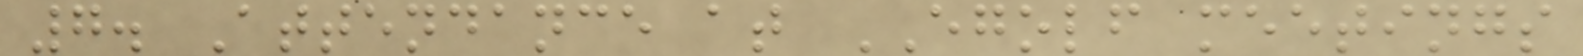7. Attendance at EGOLF meetings
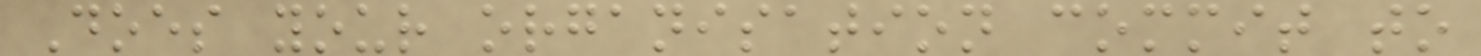Does your organisation commit to
